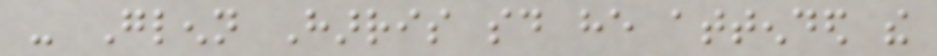- Glenn Harris said he attended the
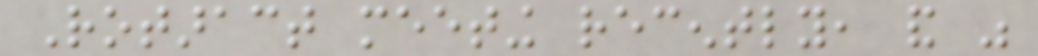Rotaract meeting recently, and was
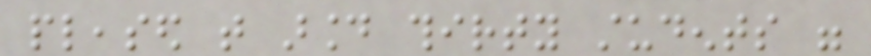pleased that around thirty students were
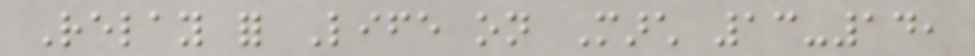Relay for Life on March 13-14,
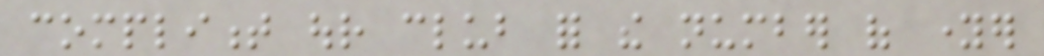compliment our club for the number of younger
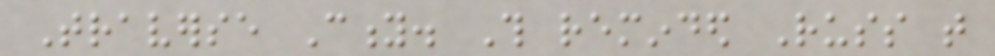Traverse City. This reminded Russ that
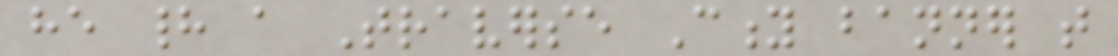he had a Traverse City banner that
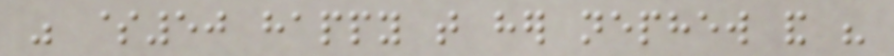was $50 happy that her nephew and his
